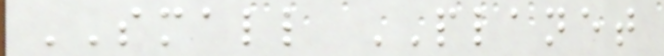SMALL PLANET
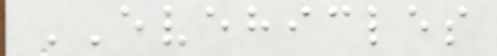EVEHICLES
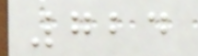724
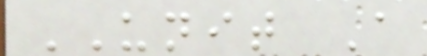UNIT A
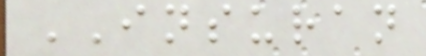INSURAN
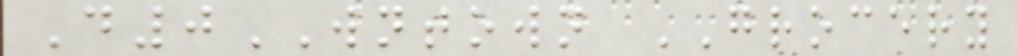D0WNTOWN GROCERY
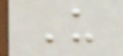U
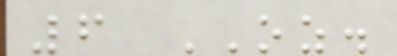6 OZ.
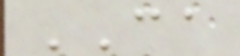CA
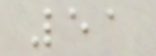51
